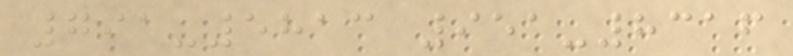791-5813 951-8316
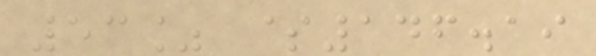53% $146.19
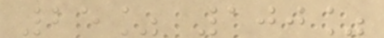25% 100%
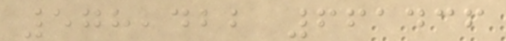578,422 661436
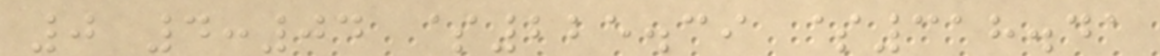0 4:04 $225.39 $318.41
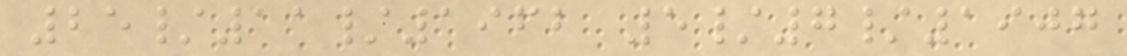25/11/1962 5/7/1907
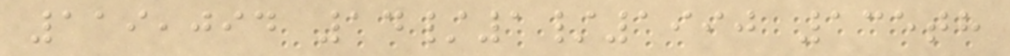119,094 14/1/1990 135th
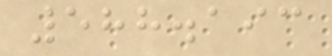588.193
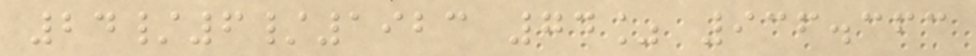24/6/1923 74% 936.363
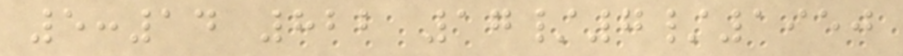5:14 822 17/7/1950
